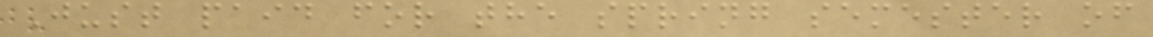Just paid for the spring semester of
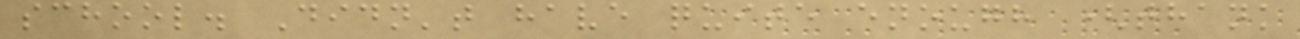school. Didn't have quite enough (thank
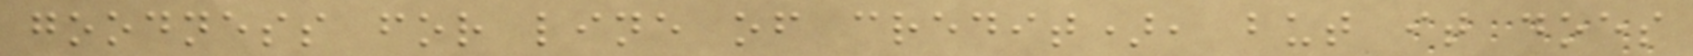goodness for line of credit), but it does
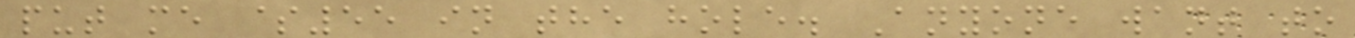put me $55 in the hole. Anyone want to
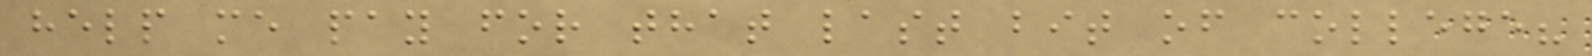help me pay for that last bit of college?
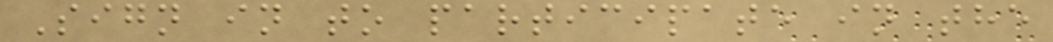Sign in to participate in the
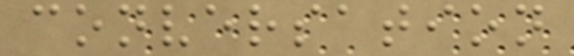conversation
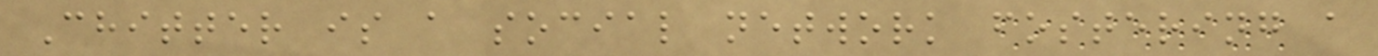Chitter is a social network fostering a
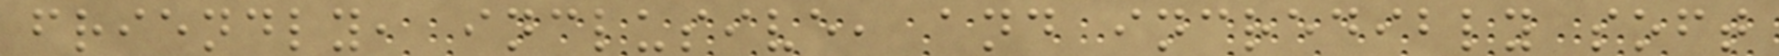friendly, inclusive, and incredibly soft
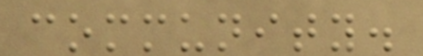community.
